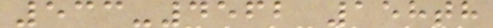533-4562 158th
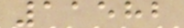11582
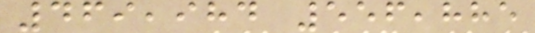469,984 556,885
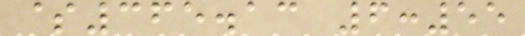$365.13 6:55
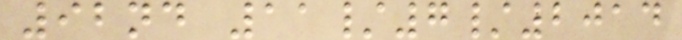92nd 11/7/2014
